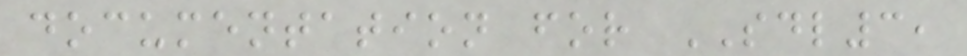documentation for SDL3,
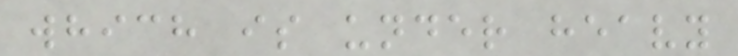which is under heavy
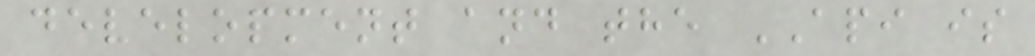development and the API is
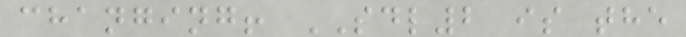changing! SDL2 is the
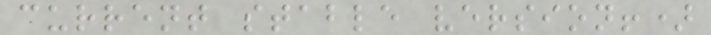current stable version!)
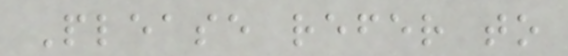Please refer to
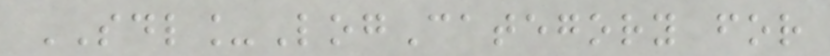SDL_LogCategory for
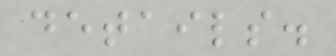details.
